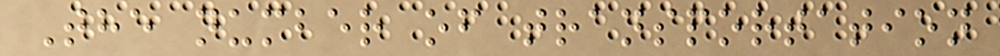The number of transportation
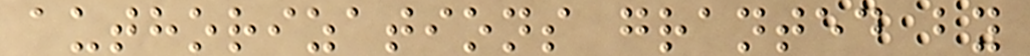authorizations granted by
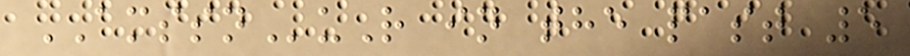AMSSNuR in the past 5
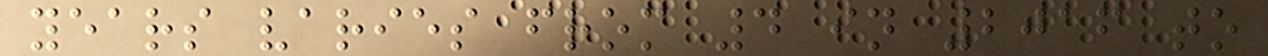years varies from 4 in 2016 to
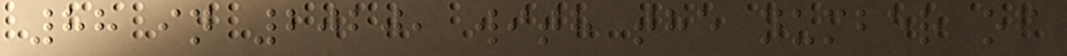88 in 2020, with the number of
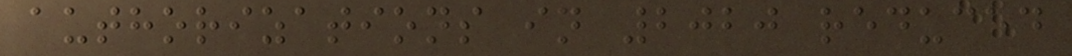authorizations in 2020 reduced
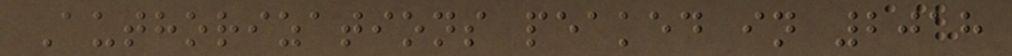Authorizations peaked in 2018
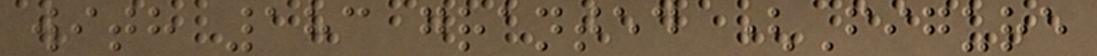with 183 granted (Figure
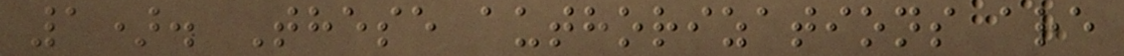1). These authorizations are
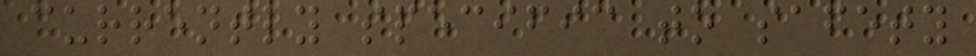currently specific to safety
